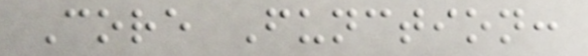Core Function:
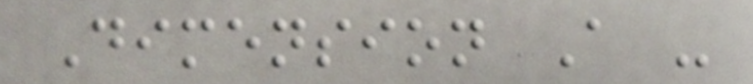Dimension A -
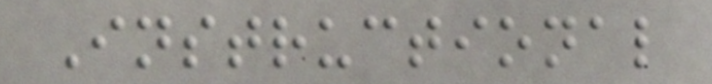Instructional
